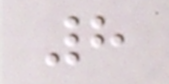8
